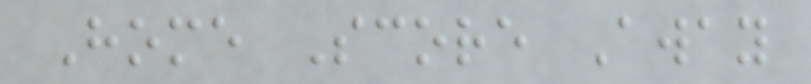Home Score Away
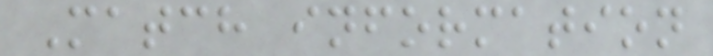Match information
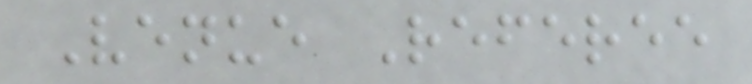Venue Referee
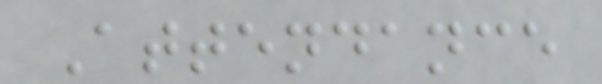Attendance
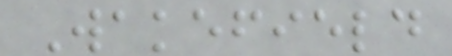Wakefield
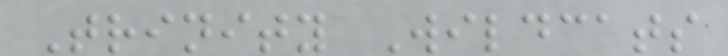Trinity Wildcats
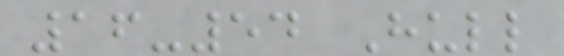16-54 Hull
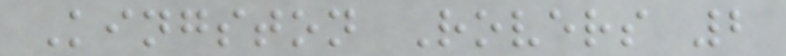Kingston Rovers 2
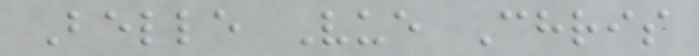Belle Vue Chris
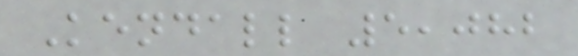Kendall 5,082
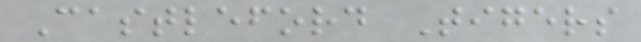Castleford Tigers
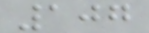107
